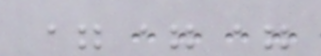===
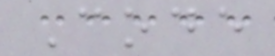Code
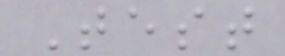Test
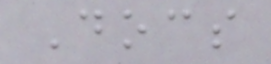Docs
